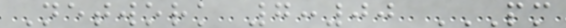Network 7:00 PM
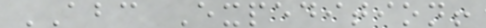ABC Expedition!
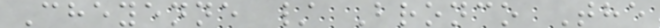Cheyenne / Bronco The
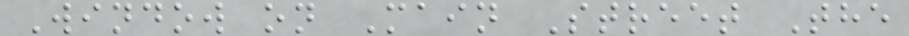Window on Main Street The
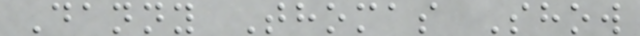Danny Thomas Show
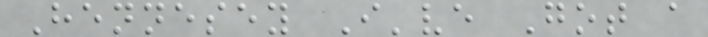Hennesey I've Got a
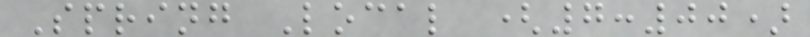Spring Local (7:00)
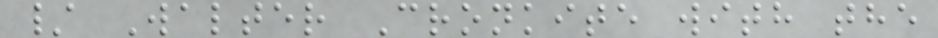/ Walter Cronkite with the
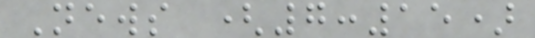News (7:15)
